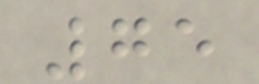75
